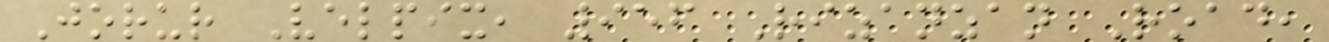Jorur Velpix, 956 Rizanzan Road,
